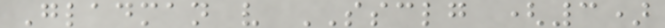Gladman v SSCLG (3)
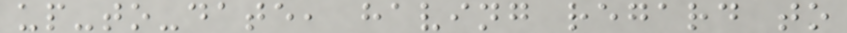up-to-date, having regard to
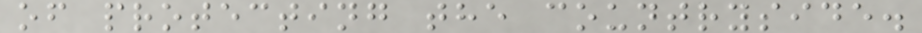of protecting the countryside.
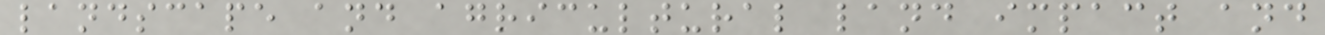landscape and agricultural land impact and
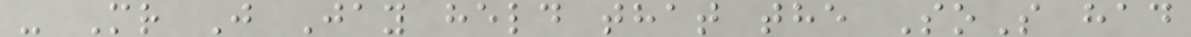- Mr J Jay held that the SoS had
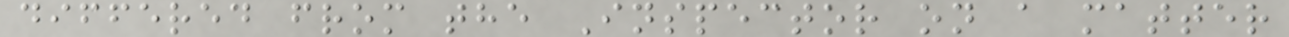differed from the Inspector on a matter
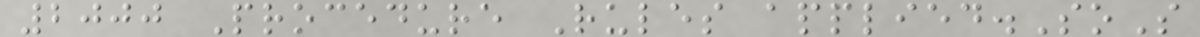2000 Procedure Rules applied.SoS
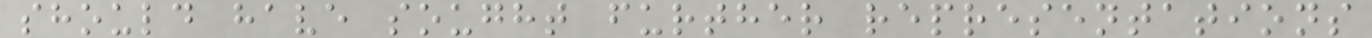should have sought further representations
